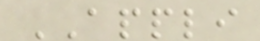APPLI
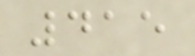415
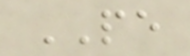PE
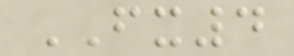FX4
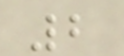2
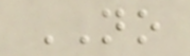NO
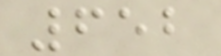652
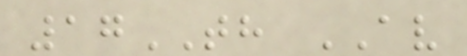17TH AV
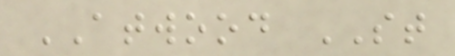ATWOOD ST
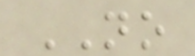NO
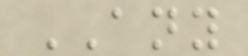ANY
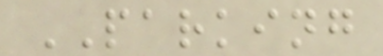PARKING
